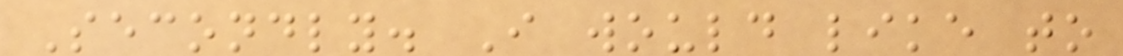Secondly. I would like to
